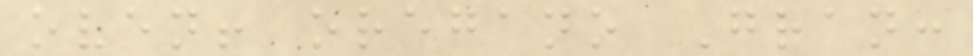oven! oregano Gran:
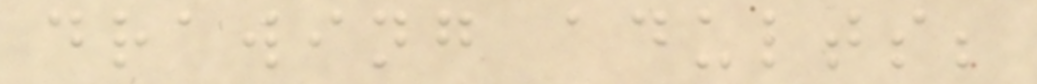drawing adults;
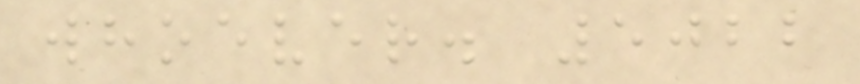whoever. 5022
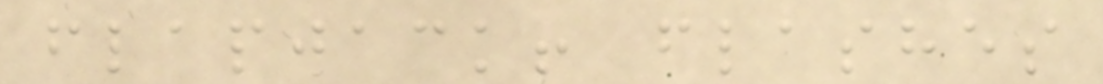flapjack! flashes
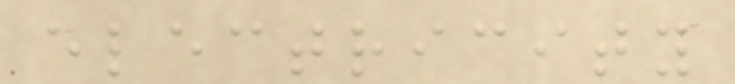electricity
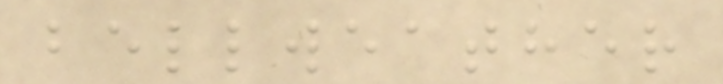bellweather
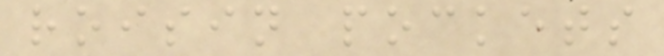roisin pockets
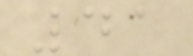41
